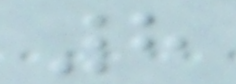8
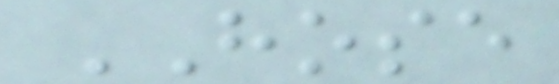HOSE
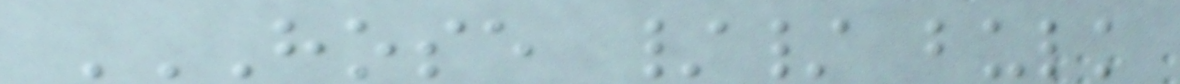HOSE // BULK
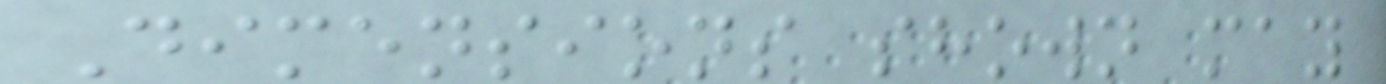Dimensions shown may
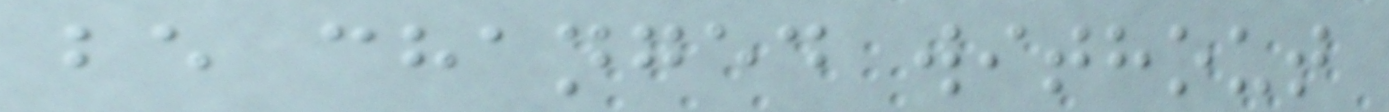be changed without
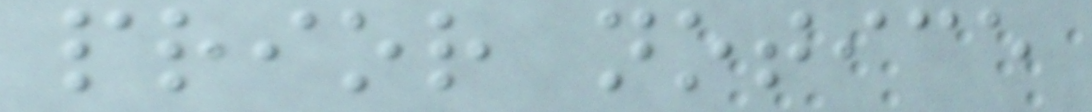prior notice
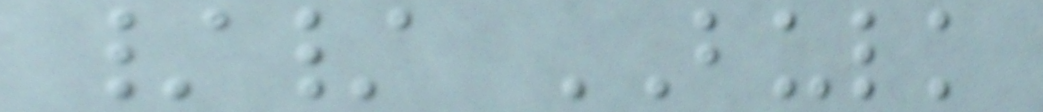// BULK
